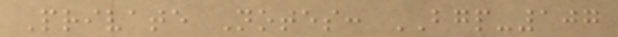Private Notes: BGP-107
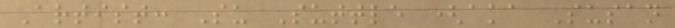Artist: Su Suttle (aka Susan
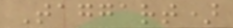Taggart)
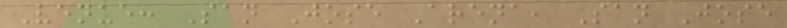Venue: San Jose Arena, San Jose
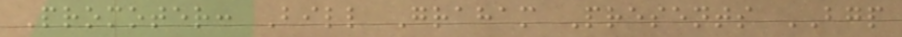Promoter: Bill Graham Presents BGP
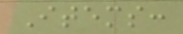Items:
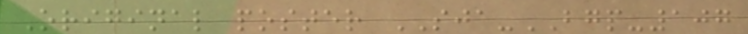Original poster SJA-BGP-107
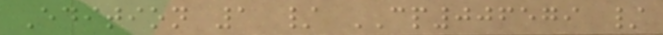Edition 1 / CP006579 /
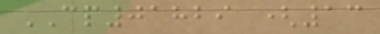CP01829 (13
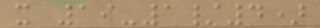x 19-1/4)
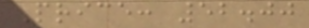Price: 52.00
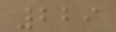229
